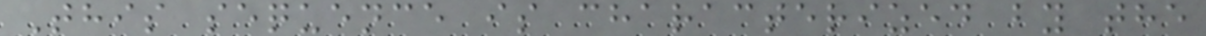This sequence is characterized by the
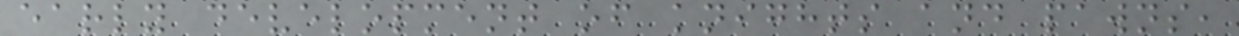early development of knights and pawns,
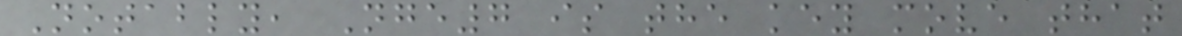Notably, Nge7 is the key move that
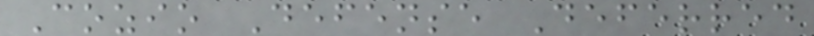Cozio Defense Deferred
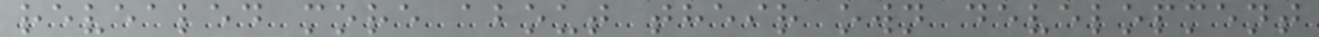revealed more about their own development
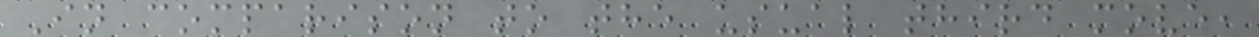In comparison to the usual third move,
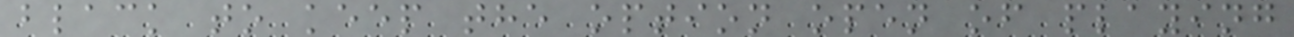black to keep the option open of playing
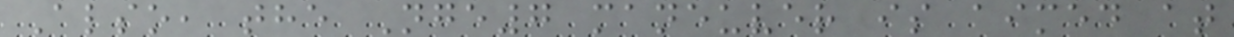Also, the Nge7 maneuver is aimed at
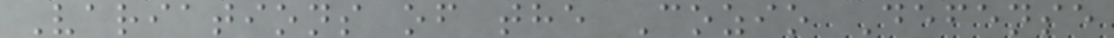Variations of the Cozio Defense
